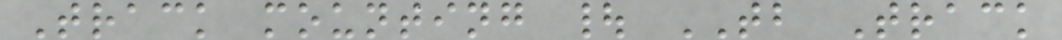Track mounting | TB Track
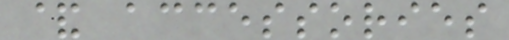& accessories
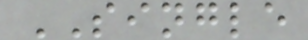SINGLE
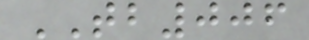TB006
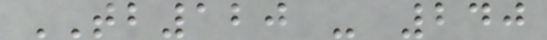TB120 - 240
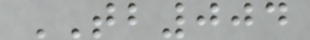TB004
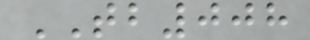TB008
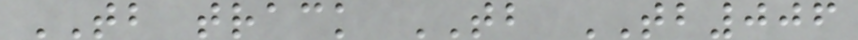TB track TB TB006
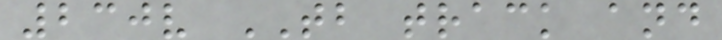230v TB track and
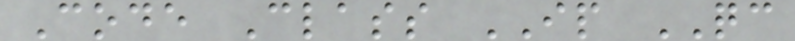Code Class IP QC
